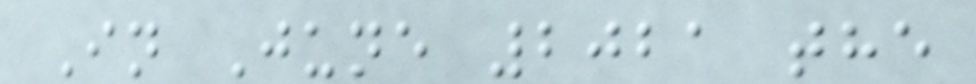In June 2021 the
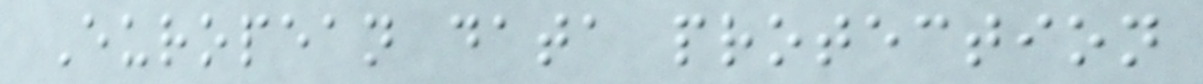European data protection
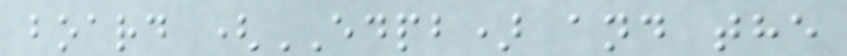board (EDPB) and the
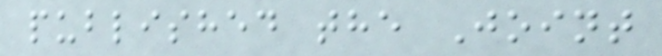published the Joint
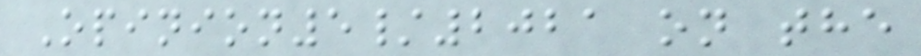Opinion5/2021 on the
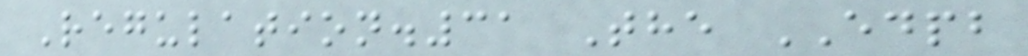Regulation.31 The EDPB
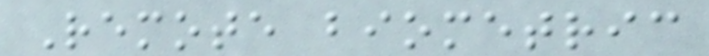Remote biometric
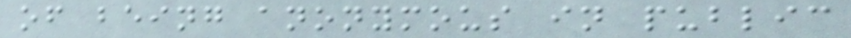of being anonymous in public
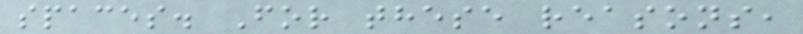spaces. For these reasons,
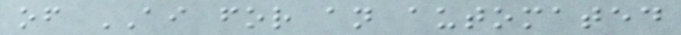of AI for an automated
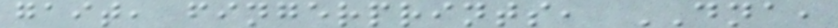gait, fingerprints, DNA,
